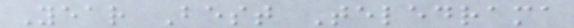Year Best Teledrama
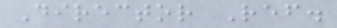Director Ref.
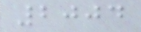2004
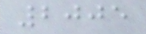2005
